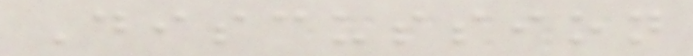Discussion
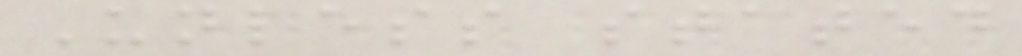Unless stated
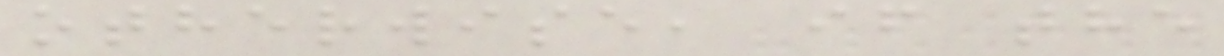otherwise, if the
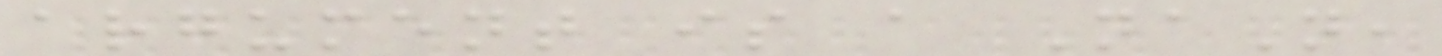argument is a NaN,
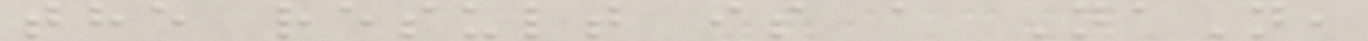the result is a NaN,
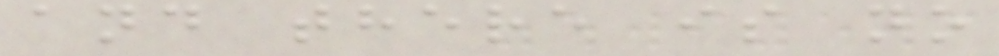and there is no
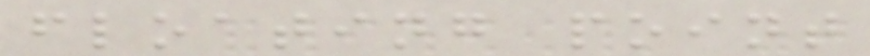floating point
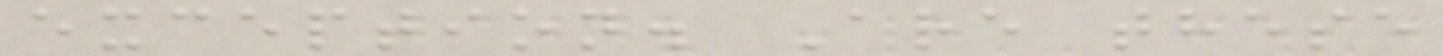exception. Are these
